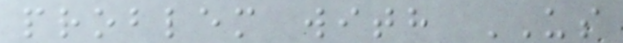problem with US
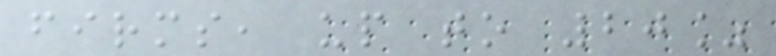firms, up to 20%
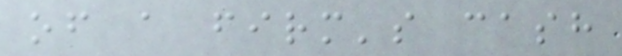of a firm's cash
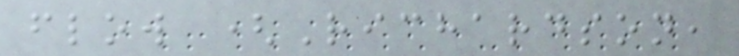flow (Richardson,
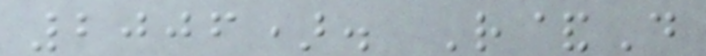2006). R&D
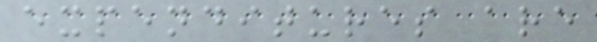expenditures are
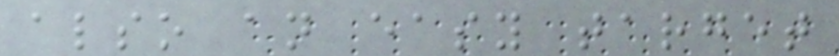also an easy target
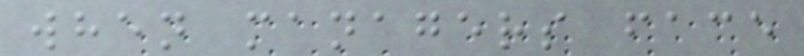when managers face
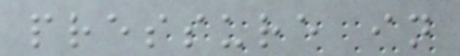pressure in
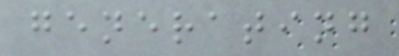generating
